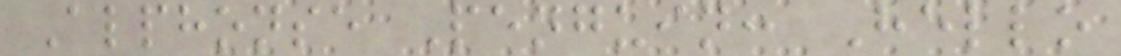Alphonse Penguin: Hello
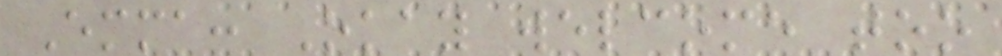Emma: Okay welcome too
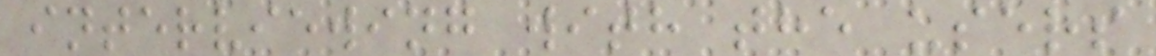interviewing with the users
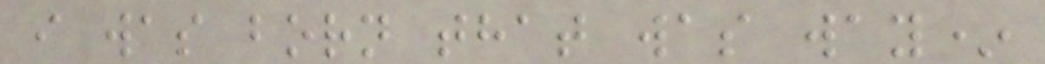i was born that was way*
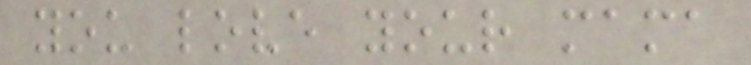you love your mama
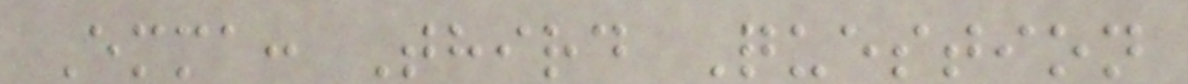Emma: Third Question
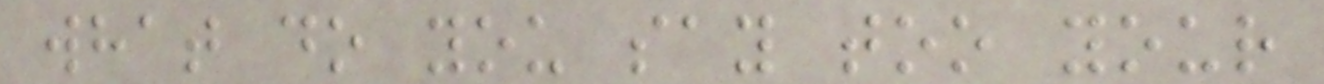what do you say too your
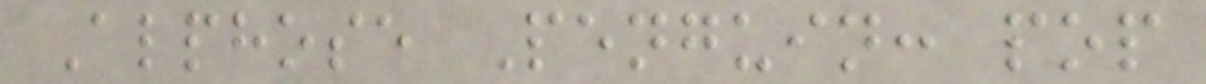Alphose Penguin: pop
